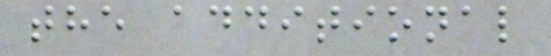the additional
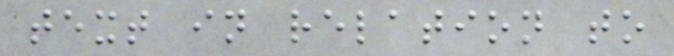text in relation to
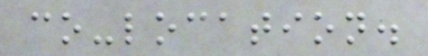co-location.
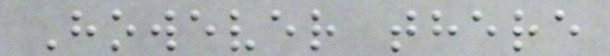However there
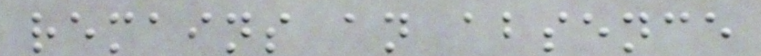remains an absence
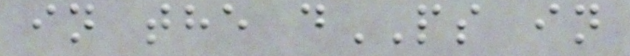in the dPS in
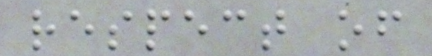respect of
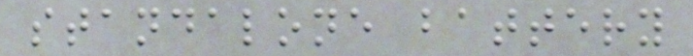standalone battery
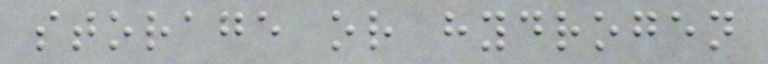storage or hydrogen
